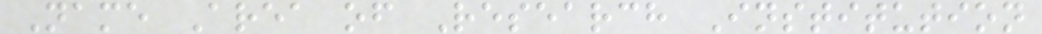Name Area of Research Institution
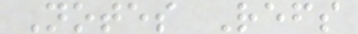Notes Refs
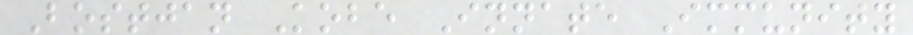Bostjan Kobe Innate Immunity
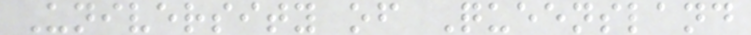University of Queensland
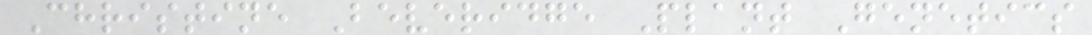Christine Beveridge Plant Genetics
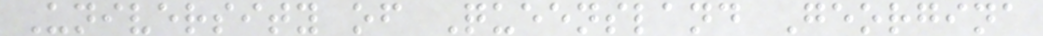University of Queensland Georgina
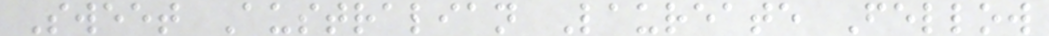Sweet Australian Laureate Fellow
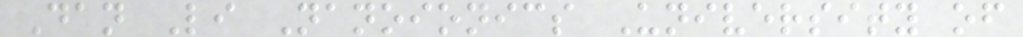Dan Li Nanoionics University of
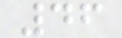46
